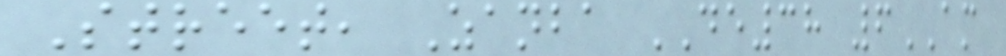Street, Zanba DE38 6AM
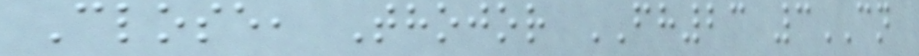Close, Thojor FH23 3CN
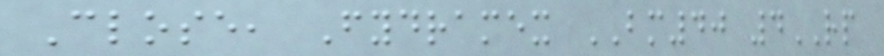Close, Fydramex BM40 4RP
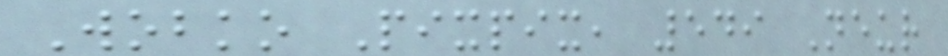Wobko Pixpix, 549 Neur
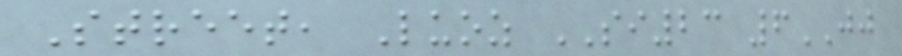Street, Luoz SI23 6JJ
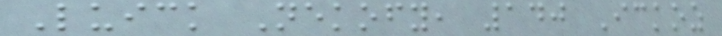Luick Nekofy, 140 Ickoz
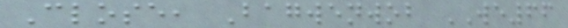Close, Bagwenwob WE66
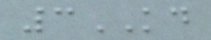3KD
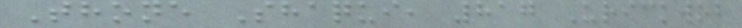Thone Shaqui, 817 Urickwob
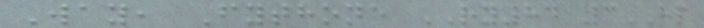Way, Fythone RY84 3HP
